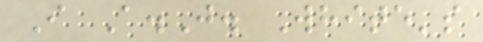I A.J. White's
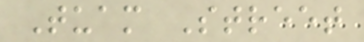Tuam Street
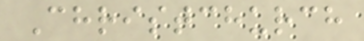Christchurch
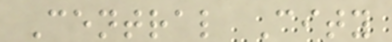Central City
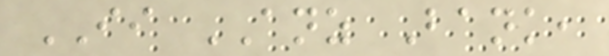II ANZ Bank,
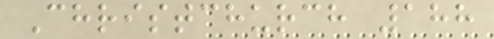Christchurch 188
